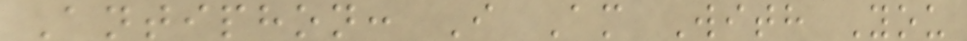Antiphon: I Am With You
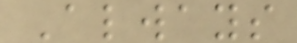Always
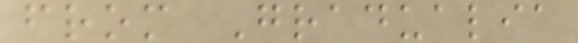from Gradualia
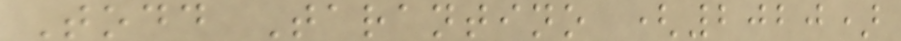Todd Tarantino (2020)
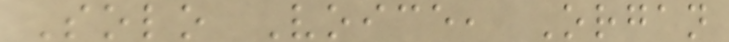Solo Voice, Organ
